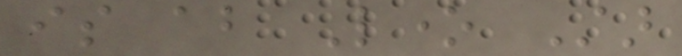is about Lone Star
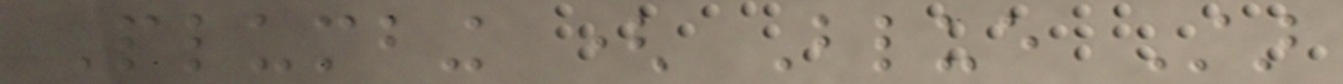Plumbing ( Blue Star
